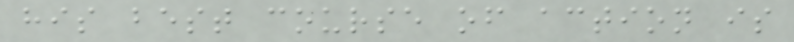his best course of action is
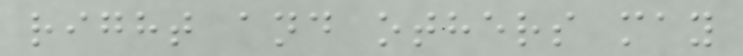right and others may
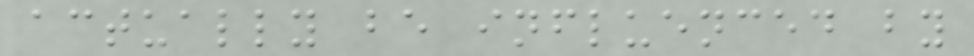actually be influenced by
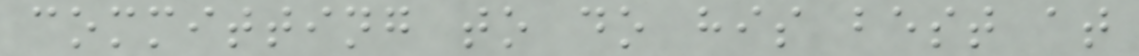committing to do his best at
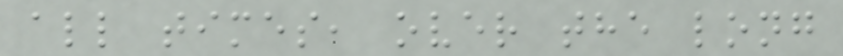all times, over the long
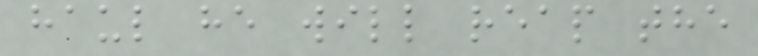haul he will reap the
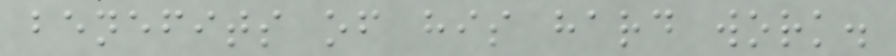benefits of his hard work.
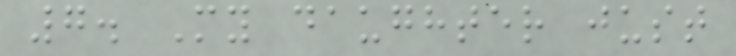7. My daughter just
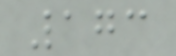173
